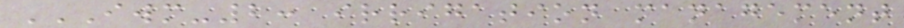IWM-2: IRRIGATION MANAGEMENT
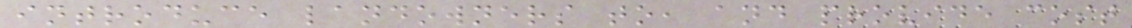introduce landowners to, and provide cost
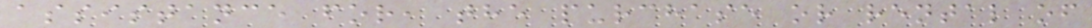assistance for, the purchase or rental of
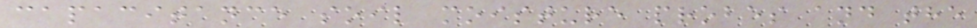capacitance soil moisture probes and the
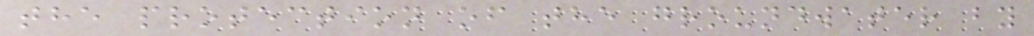the protection of the groundwater by
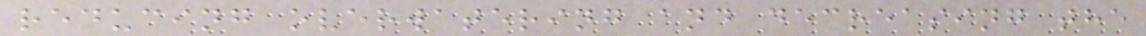reducing overwatering and decreasing the
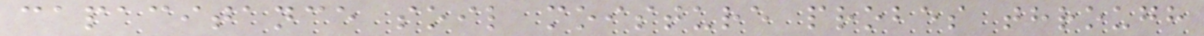capacitance soil moisture probes through
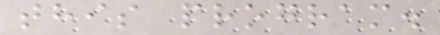this program.
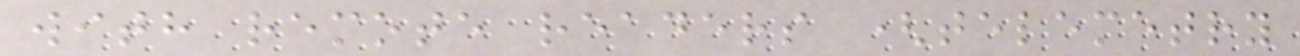with remote readers (telemetry
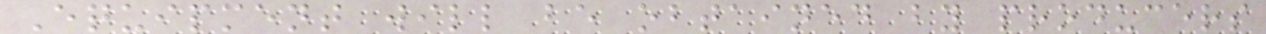Equipment will be obtained by producers
